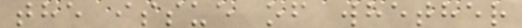the issue of whether
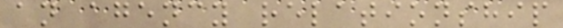an agency relationship
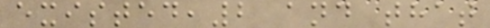existed,2 and that
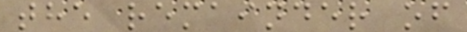the remainder of
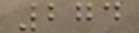274
